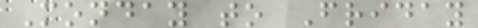Monday to Friday
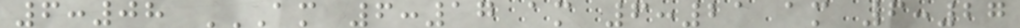6:08 AM 6:17 AM 6:21 AM 6:27
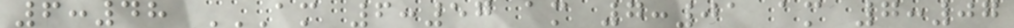6:48 AM 6:57 AM 7:01 AM 7:07
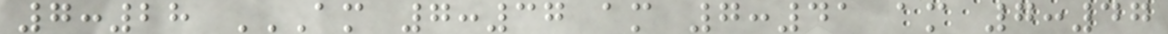7:28 AM 7:37 AM 7:41 AM 7:47
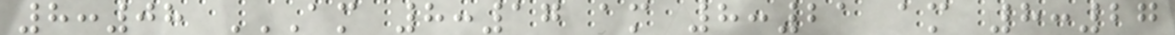8:08 AM 8:17 AM 8:21 AM 8:27
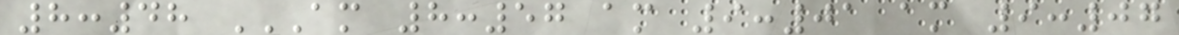8:48 AM 8:57 AM 9:01 AM 9:07
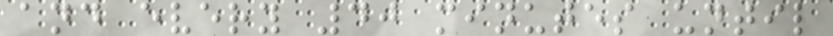and every 40 minutes until
